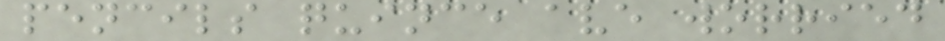pencils quince ave worried
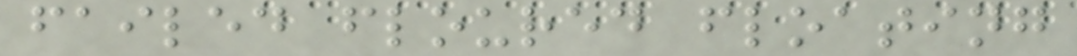failed floured floating
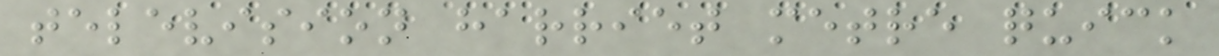television harriet metre quick
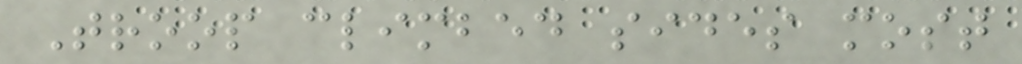Troop climbed sides most
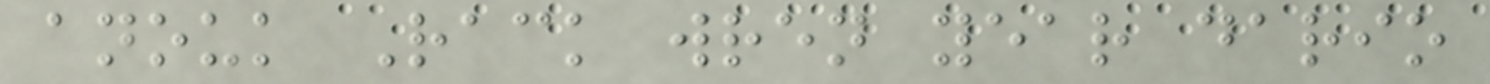anouk Rack wren year dario
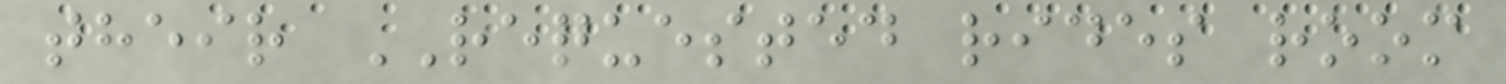their REQUESTED rides room
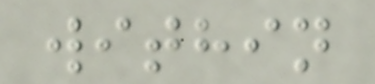within
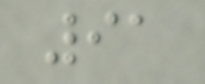91
